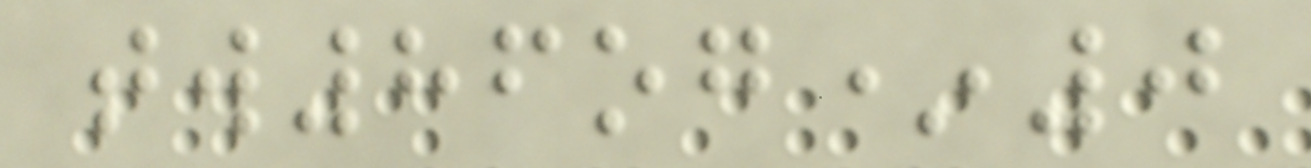tw86og*0
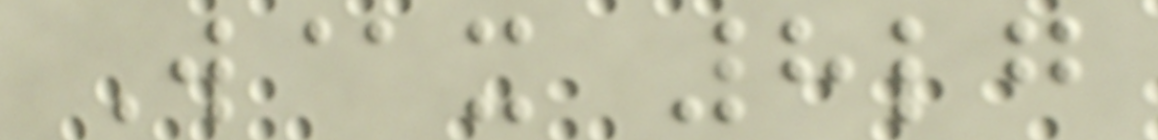W@x 8lg
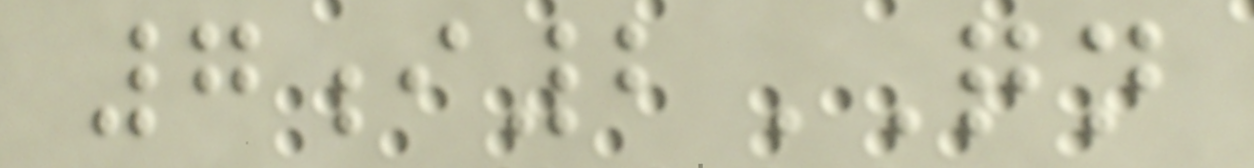7i2QN
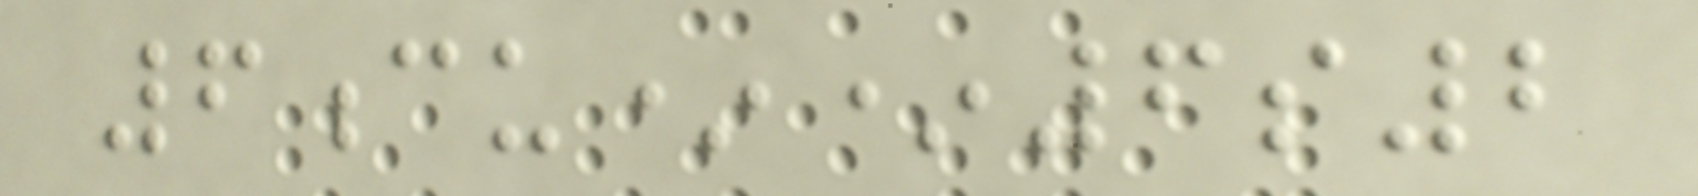6cu**6s2
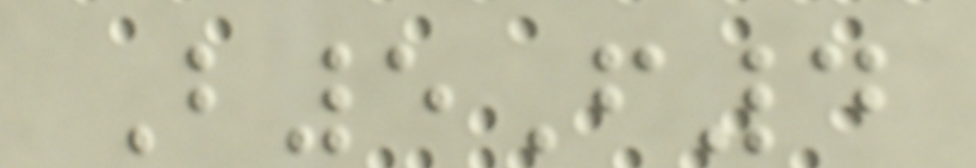B5F4
